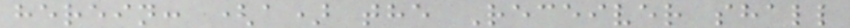herein: (a) the Receiver shall
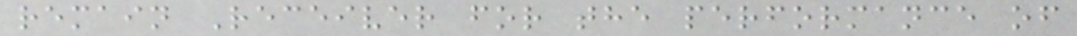remain Receiver for the performance of
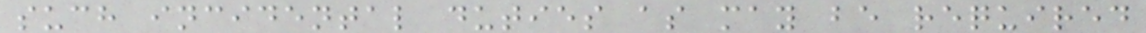such incidental duties as may be required
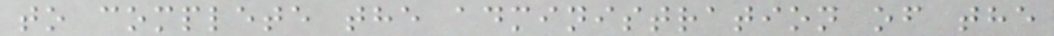to complete the administration of the
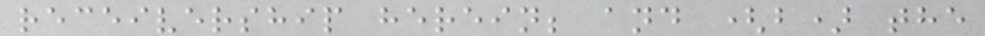receivership herein; and (b) the
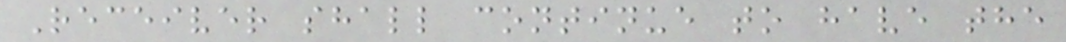Receiver shall continue to have the
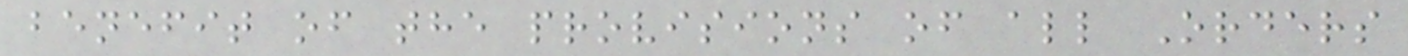benefit of the provisions of all Orders
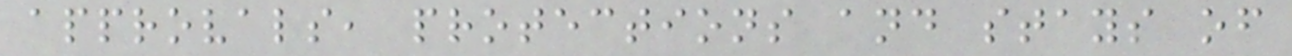approvals, protections and stays of
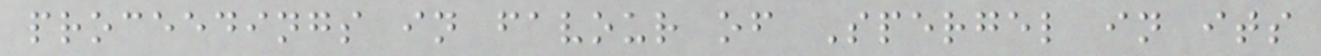proceedings in favour of Spergel in its
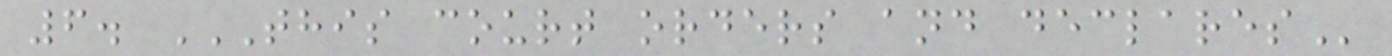6. THIS COURT ORDERS AND DECLARES
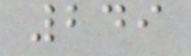249
